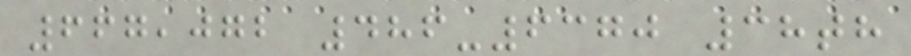667,072 486-6370 38th
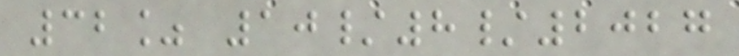32% 10/8/2027
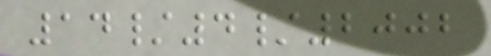14/4/2002
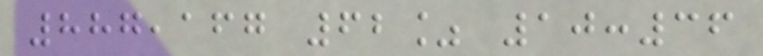887,167 62% 10:36
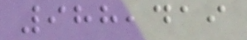988,419
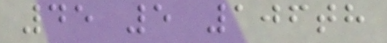45 5 106th
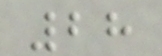28
